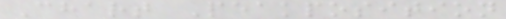Chart Peakposition
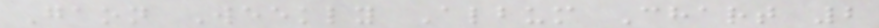Gaon Weekly Album Chart 2
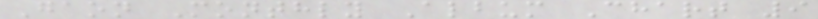Gaon Monthly Album Chart 9
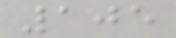105
